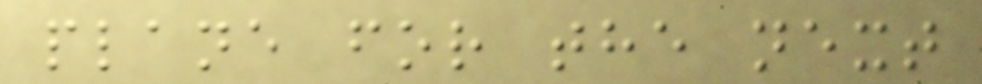plane for the next
